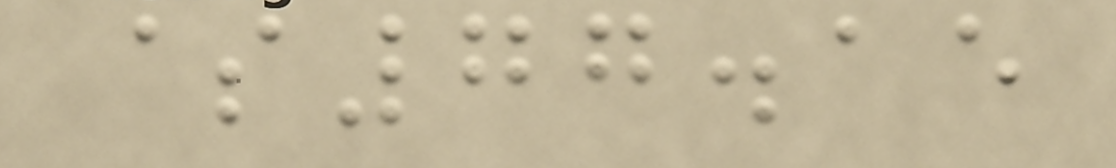$77.15
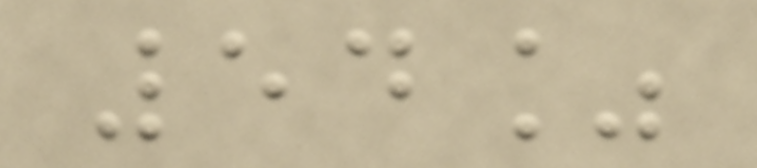54%
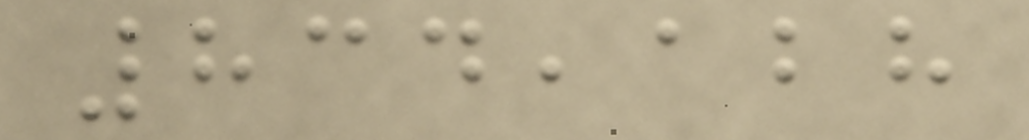834,128
